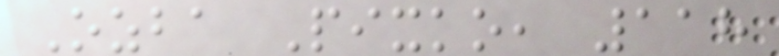Ozba Pixko, 118
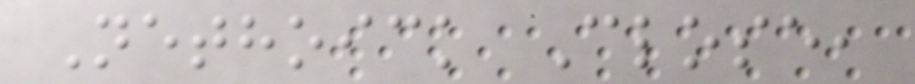Nethoick Close,
